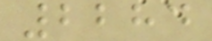2284
